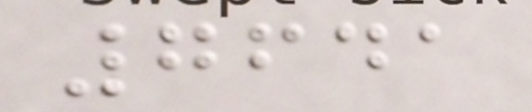7641
